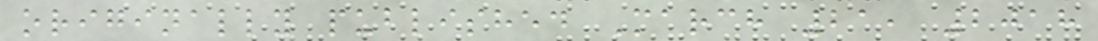originally published March 21, 2018
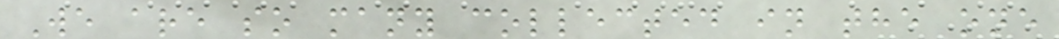We are so many collected in the one
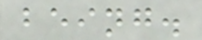being.
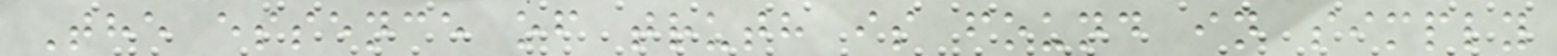The essence of truth is found in simply
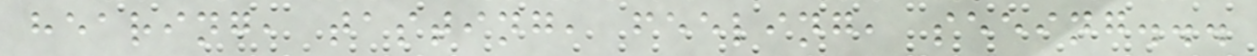hearing, tasting, feeling, seeing...
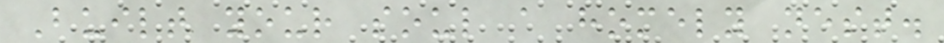Built your soul a homely nest.
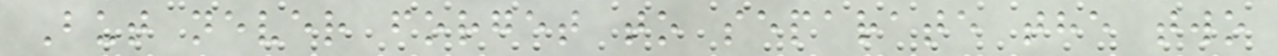But never forget to separate the two
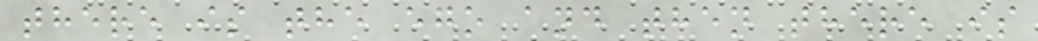there is the ego and then there is
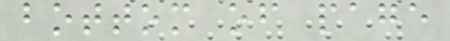bottom of page
